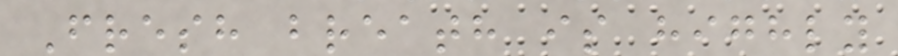Fresh breath is highly
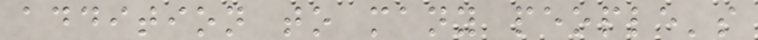addition to many people's
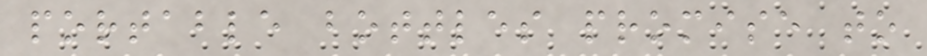portable bottles promise to
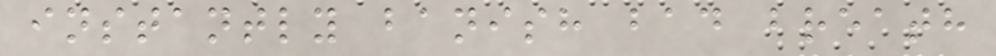instantly banish bad breath
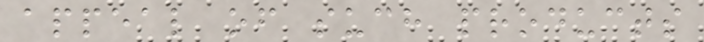appeal of such products
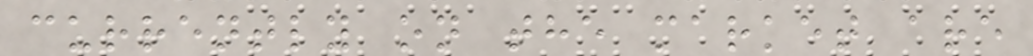currently on the market are
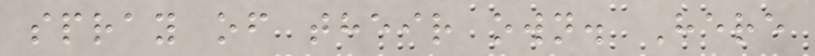spray of their own. Here
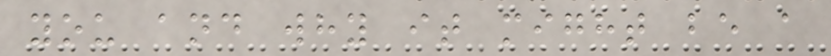you and why it might be a
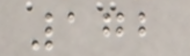172
